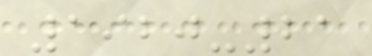1920-21
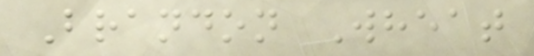Brandon Wheat
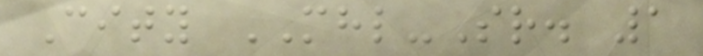City MHL-Sr. 1
